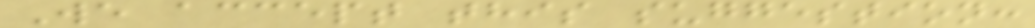We accept this suggestion:
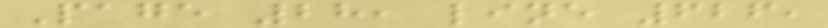Page 28, line 626,
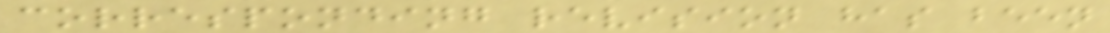corresponding revision has been
